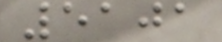5101
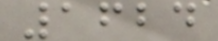1624
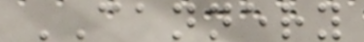CANNERY
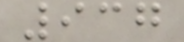937
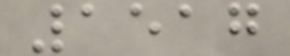1517
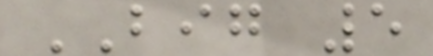BIG 5
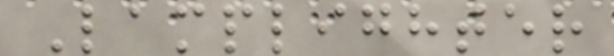Lamplighter
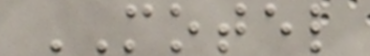MOTEL
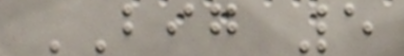BIG 5
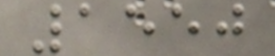1550
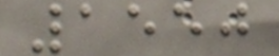1550
